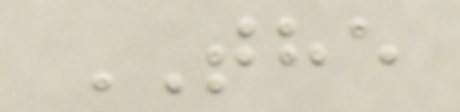THE
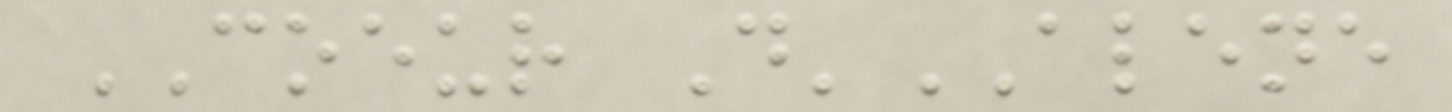COEUR D'ALENE
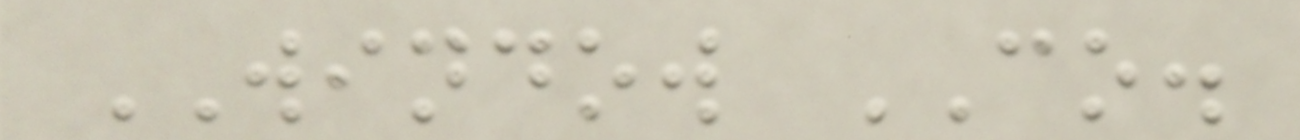WINDOW CO.
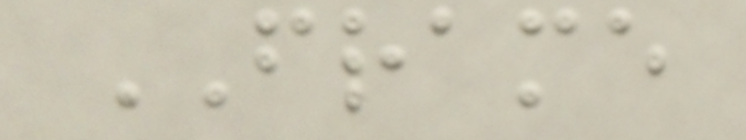FRAME
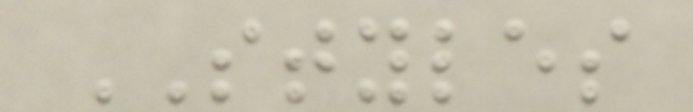STYLES
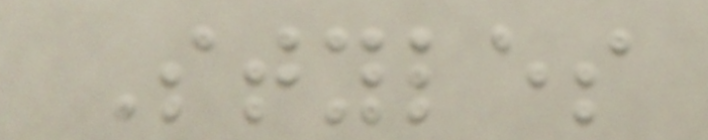Styles
